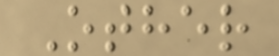Other
